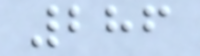286
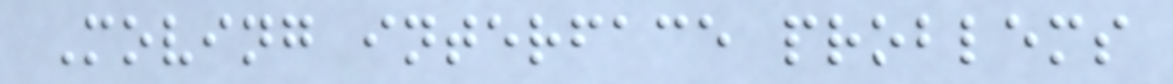Moving interface problems
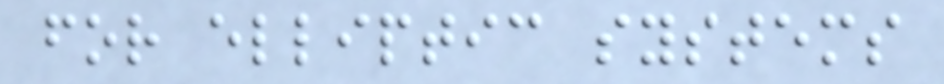for elliptic systems
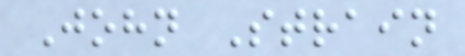John Strain
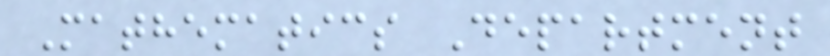Mathematics Department
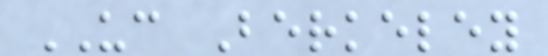UC Berkeley
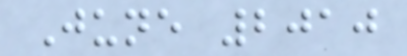June 2010
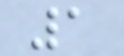1
